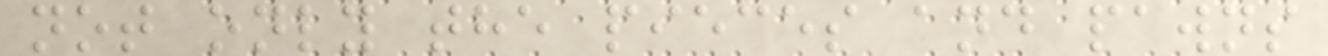not only the pieces and pawns
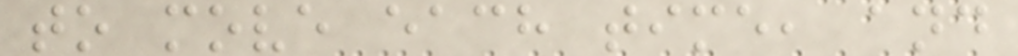to move each time, and
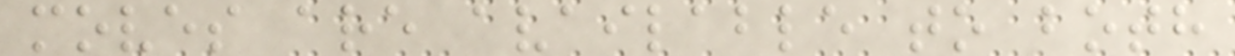moves are available to both
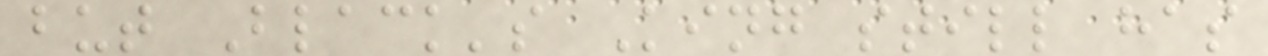but Black's King still has
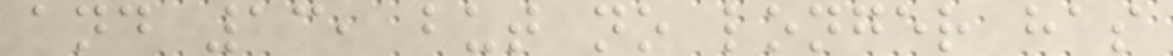and 13, but no longer has
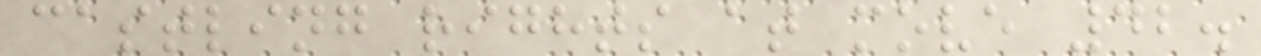castling rights at move 42.
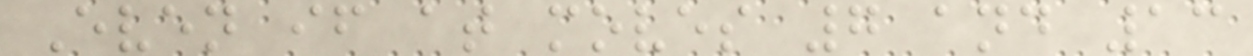Even if at moves 7 and 13
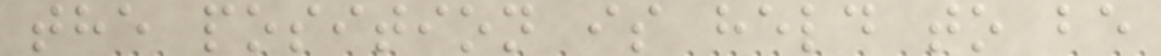the position is held to be
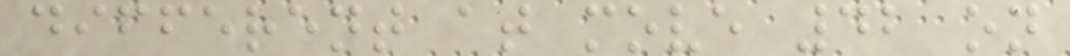different at move 42 on
